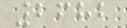2682
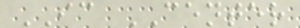IC CENTER
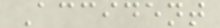Accident
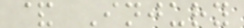& Injury
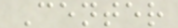Center
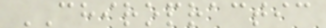CHIROPRACTIC
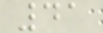41
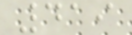419
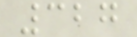327
